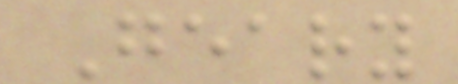Geary
